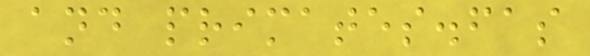and primates.fas
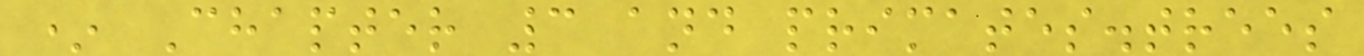* Chapter 3 and primates.trees
